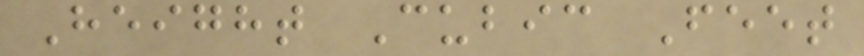Height Cubic Feet
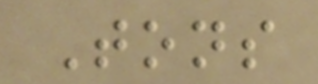Tons
